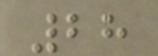28
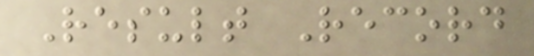Result Record
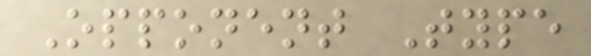Opponent Type
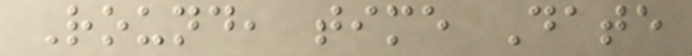Round, time Date
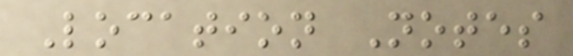Location Notes
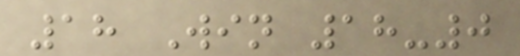18 Win 18-0
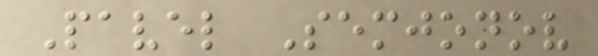Pavel Semjonov
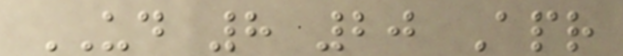UD 8 20 Apr
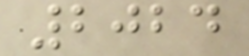2024
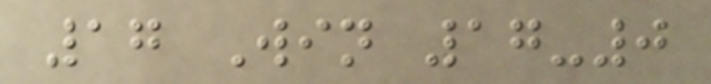17 Win 17-0
